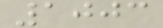1003
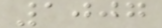1007
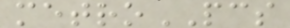metroPCS
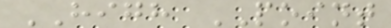HIGH POINT
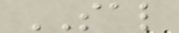SAL
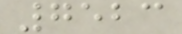7523
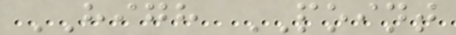HIGH POINT
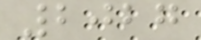2027
